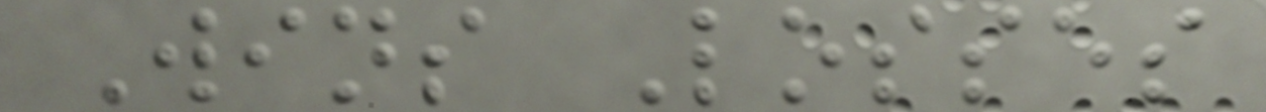Wins Losses
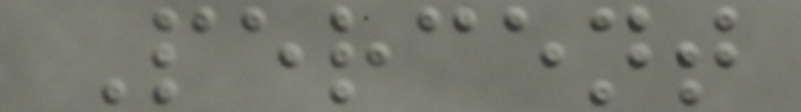Percent
